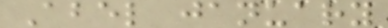Abel january
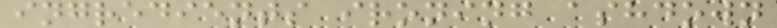ingredients ironing ashdown
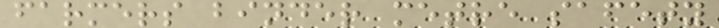farmers binder metre safety
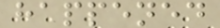happened
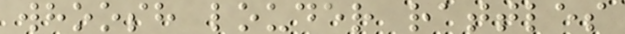whoosh louder rattles
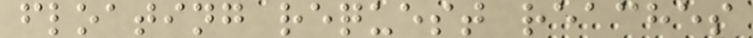floating request reaches
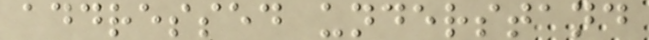addressed understand
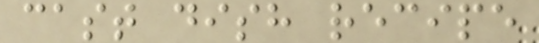cast dish recipe
